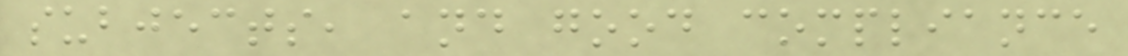subjects, and good compliance
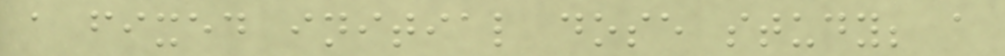a fixed initial dose study; a
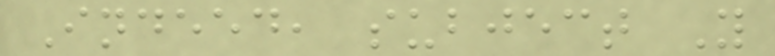Indeed, subject Y
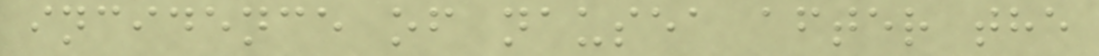incidence of nausea after the
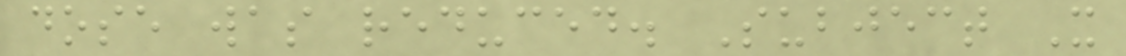dose was reduced. Subject X
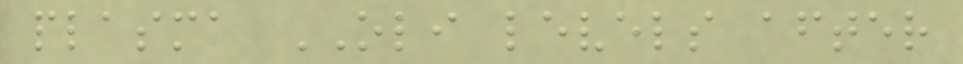plasma OLI levels after
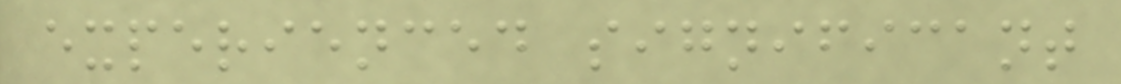experienced significant
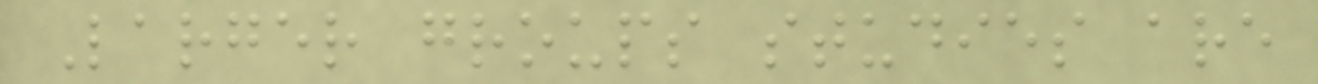Larger groups studies are
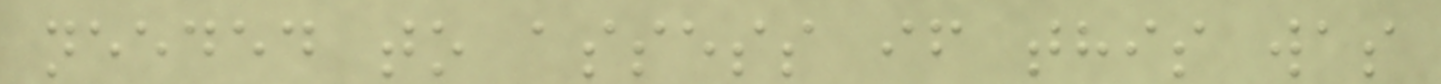needed to assess if this was
